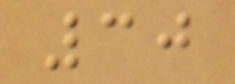30
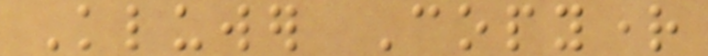Kluwer Copyright
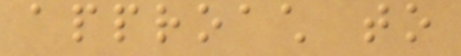approach to
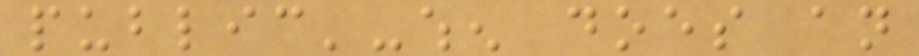public'-when does an
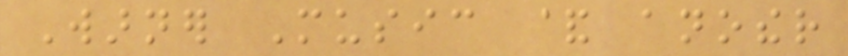Warner Music & another
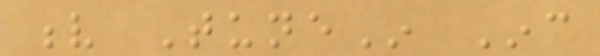v TuneIn Inc
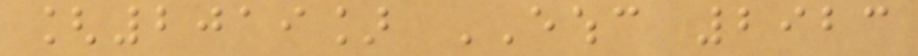[2019] EWHC 2923
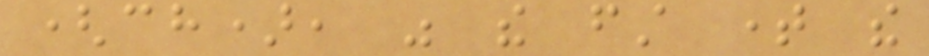(ch), was the first time the
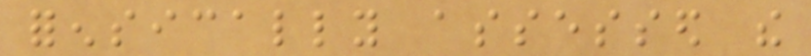forensically assessed the
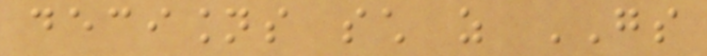decisions such as GS
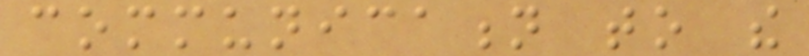communication to the
